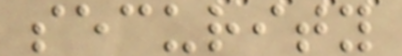security
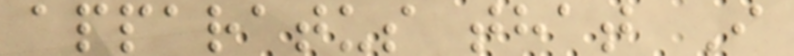apparatus that I
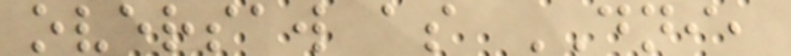oversaw as DNI,
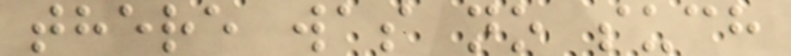there was no such
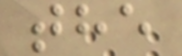the
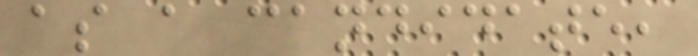as a candidate,
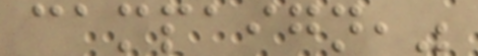campaign,"
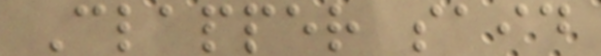Clapper said
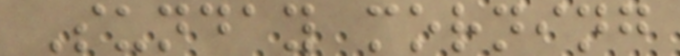Sunday morning
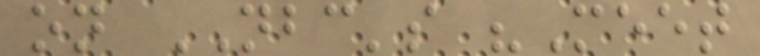on NBC's "Meet
